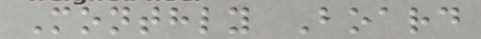Monthly Board
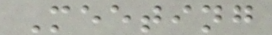Meeting
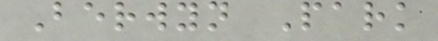Berwyn Park
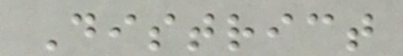District
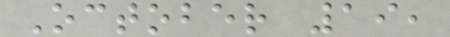October 19,
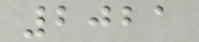2021
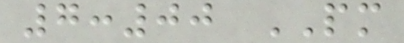7:00 PM
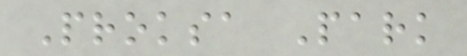Proksa Park
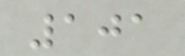101
